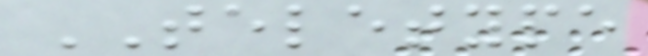TELETYPE
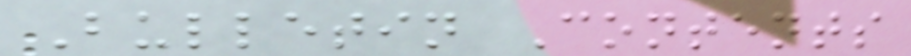Bulletin Contents
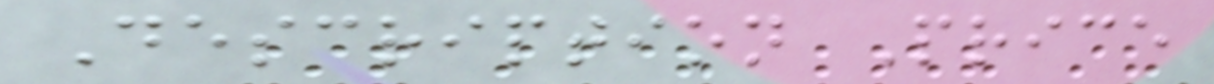Description Price
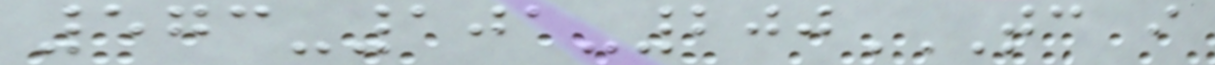573-101-200TC I
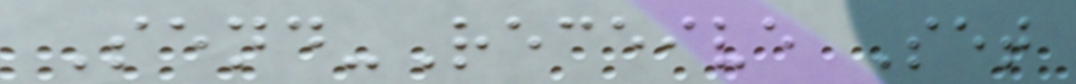Send-Receive Set
